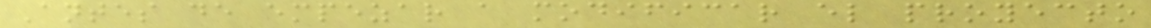Antes de empezar a modificar el proyecto
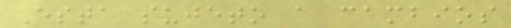Esta sujeto a cambios
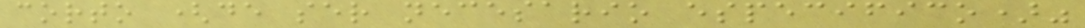corto (de ser necesario especifico)"
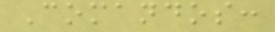Comandos:
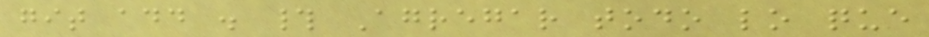git add . # Agregar todo lo que
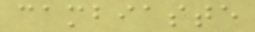cambiaste
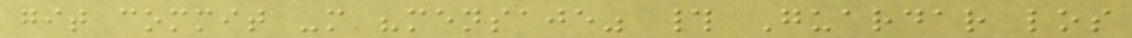git commit -m "mensaje" # Guardar los
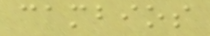cambios
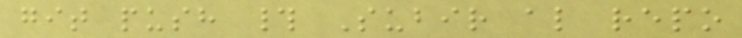git push # Subir al repo
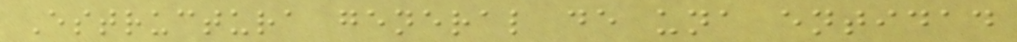Estructura general de una entidad
